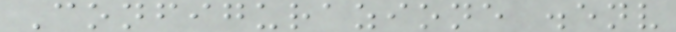Configurazione .env
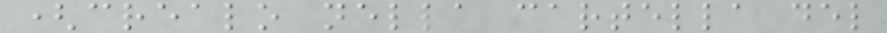(crealo nella cartella del
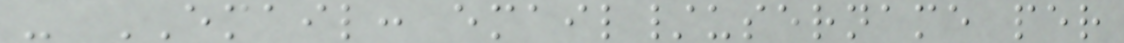- EMAIL: email/username per
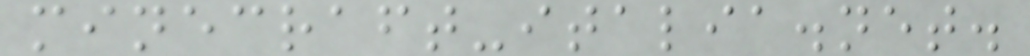minecraft-italia.net.
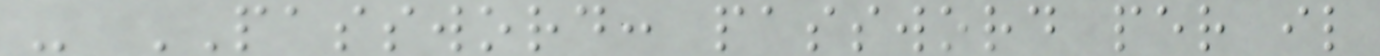- PASSWORD: password per il
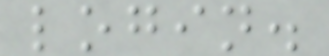login.
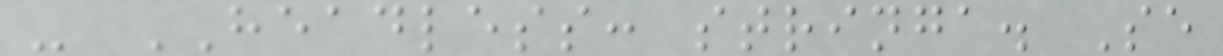- HEADLESS: stringa. Se
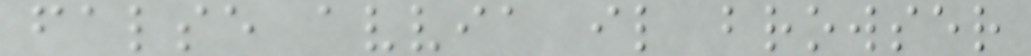false avvia il browser
